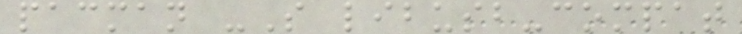pacman -S libusb-compat
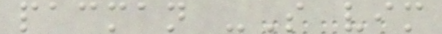pacman -S vim
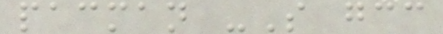pacman -S gcc
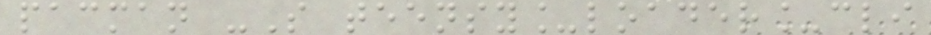pacman -S teensy_loader_cli
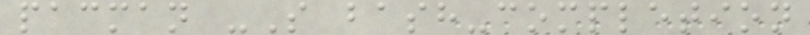pacman -S bash-completion
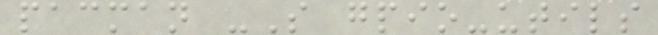pacman -S gpio-utils
